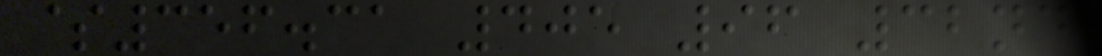$356.31 405 96 32nd
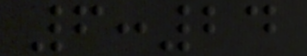6:24
